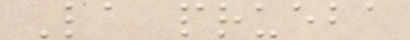La prueba
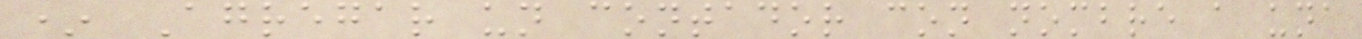* Agregar un contador con nombre a una
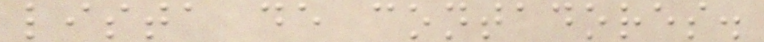lista de contadores.
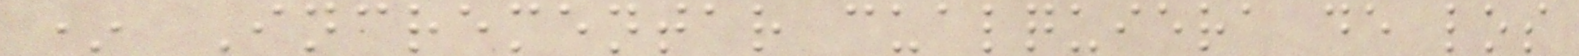* Incrementar cualquiera de los
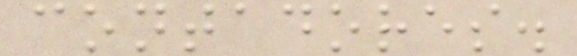contadores.
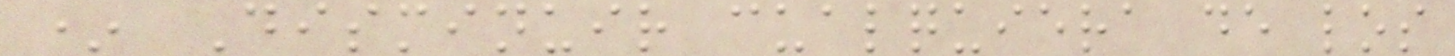* Disminuir cualquiera de los
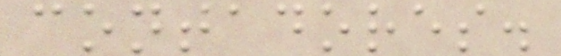contadores.
